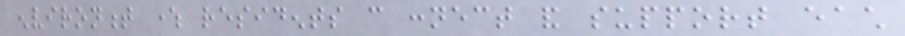environment where residents can connect and support each
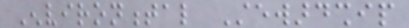Environmental Stewardship
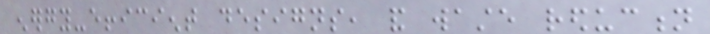energy-efficient designs, and waste reduction
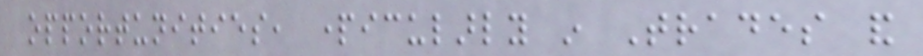opportunities, particularly in Trades and
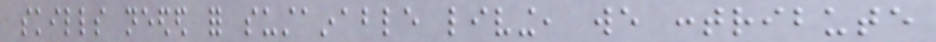skills needed for sustainable living, we contribute
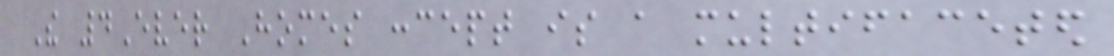The 4Ever Homes concept is a multifaceted
